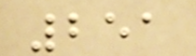251
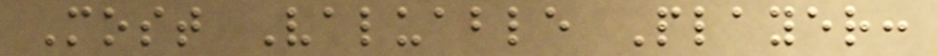Most Valuable Player:
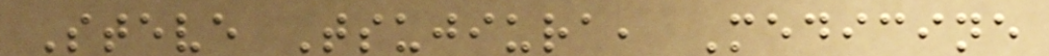Steve Tsujiura, Medicine
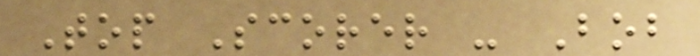Top Scorer - Bob
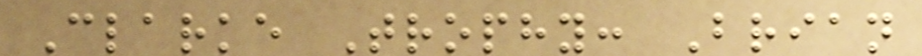Clarke Trophy: Brian
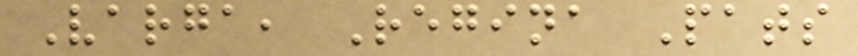Varga, Regina Pats
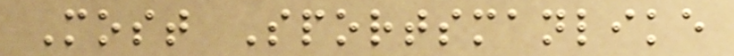Most Sportsmanlike
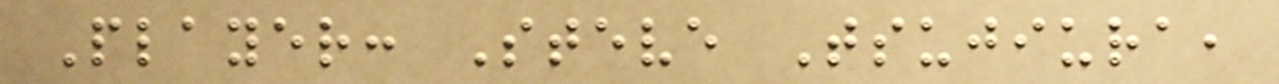Player: Steve Tsujiura,
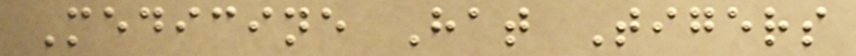Medicine Hat Tigers
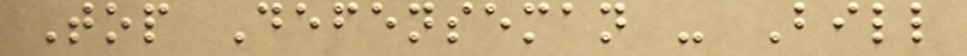Top Defenseman - Bill
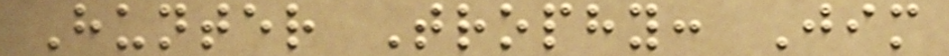Hunter Trophy: Jim
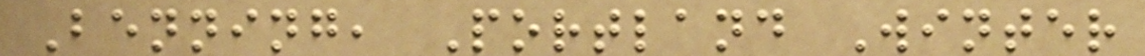Benning, Portland Winter
